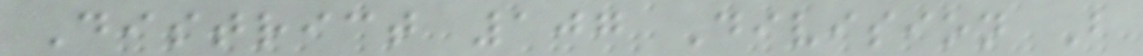District 107 Division B
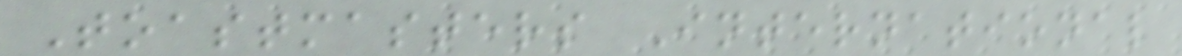Toastmasters International
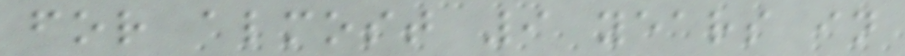for almost 9 years in
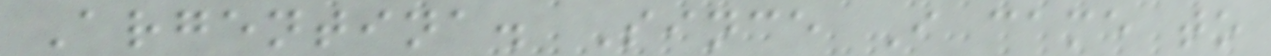Argentina. Since I came to
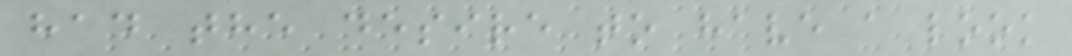had the desire to have a look
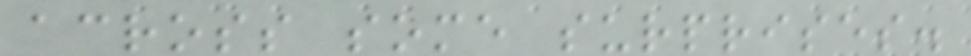across some surprises.
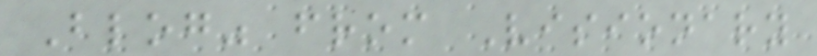Blog" from Visionary
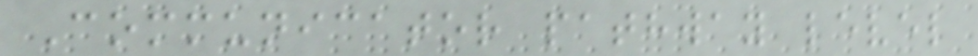Communicator pathway level
